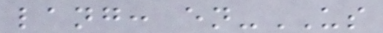lang: en-US
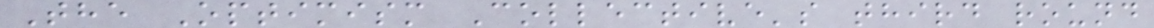The Optimism Collective's third round
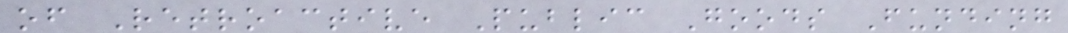of Retroactive Public Goods Funding
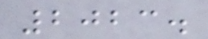2023.
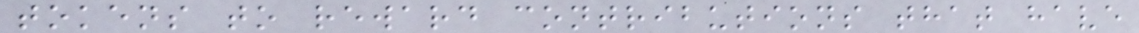tokens to reward contributions that have
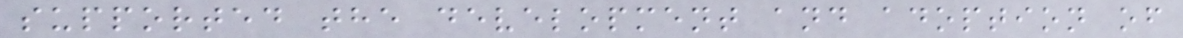supported the development and adoption of
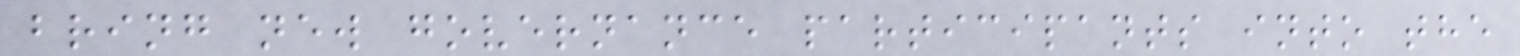bring new governance participants into the
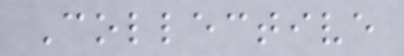Collective
